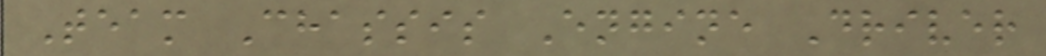Team Chassis Engine Driver
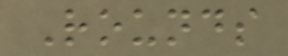Rounds
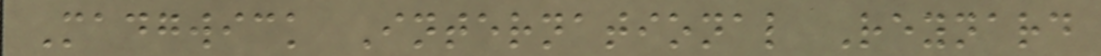Madgwick International Reynard
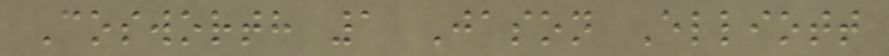Cosworth 1 Jason Elliott
